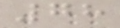78
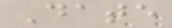Date
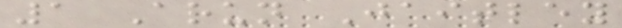1 Arun Jaitley
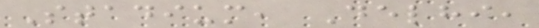Stadium, Delhi,
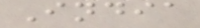India
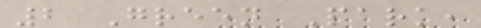2 Green Park,
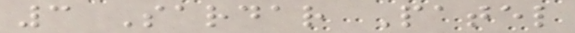3 Sardar Patel
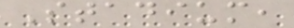Stadium,
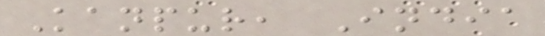Kanpur, India
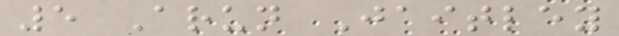5 Arun Jaitley
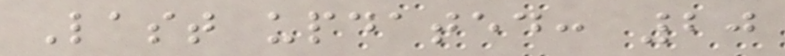Last updated: 20
